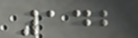142
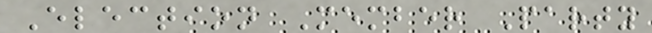Election Member Party
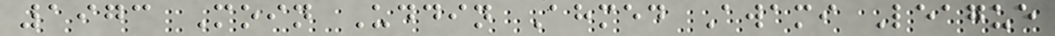1973 Moin Uddin Ahmed Awami League
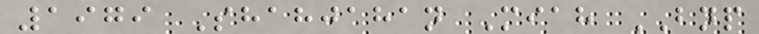1979 Shahjahan Miah BNP
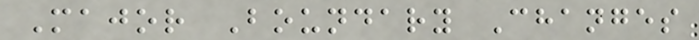Major Boundary Changes
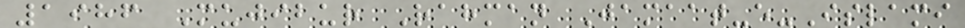1986 Mujibur Rahman Jamaat-e-Islami
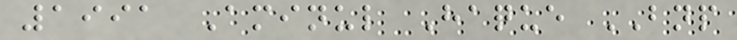1991 Aminul Haque BNP
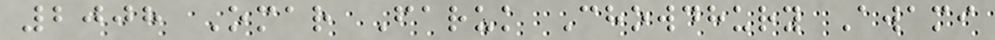2008 Omar Faruk Chowdhury Awami
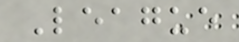League
